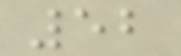52
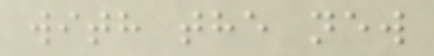with the new
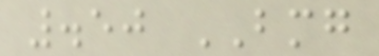.50 BMG
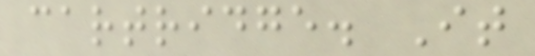cartridge. It
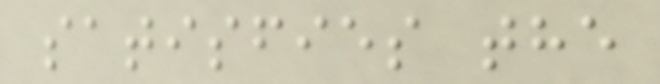satisfies the
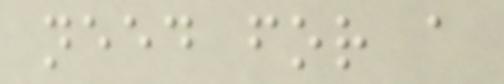need for a
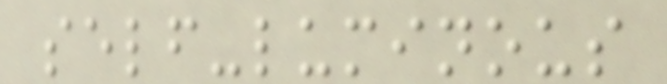self-luminous
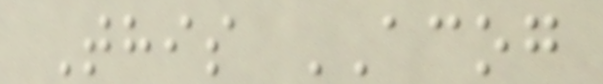This ACOG
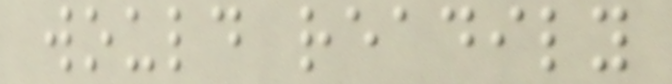would readily
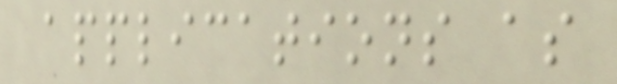applications as
